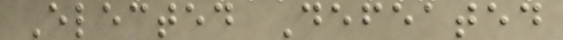Elected Defeated
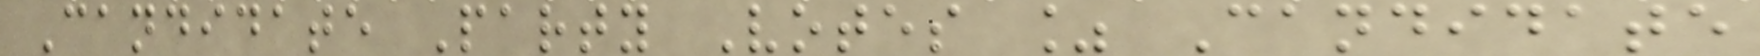Candidate Party Votes % Candidate
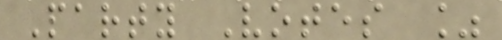Party Votes %
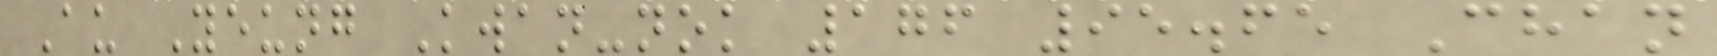Au Yeung Kwan-nok 176 95.65 Chan
